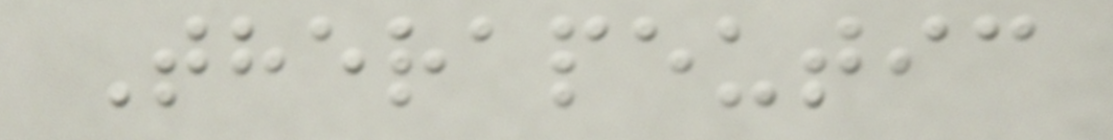Therapeutic
